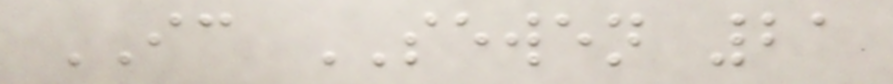IC SEWEN 21
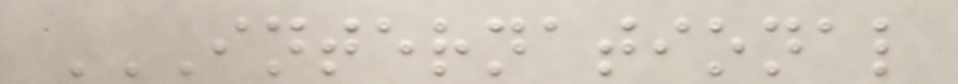INTERNATIONAL
